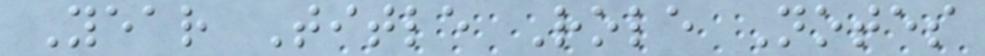Year Title Role Notes
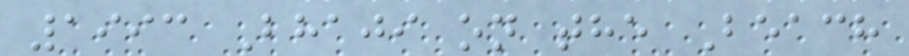1993 Bhaji on the Beach
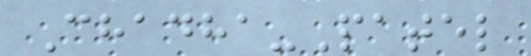Chadha-Patel
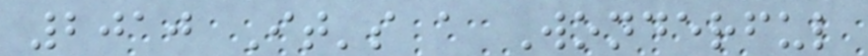2010 It's a Wonderful
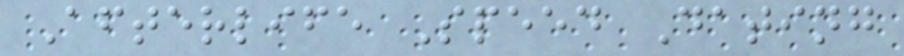Afterlife Speed Dating
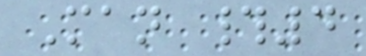Man #4
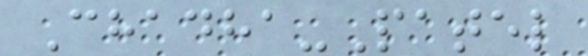Chadha-Patel
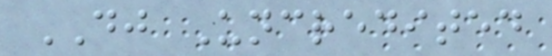DJ Uncredited
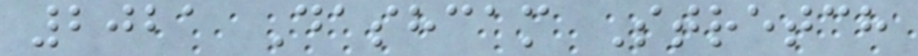2021 Dashcam Stretch
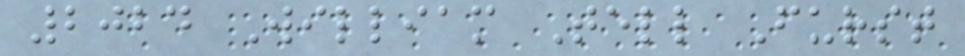2024 William Tell Furst
